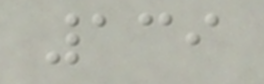139
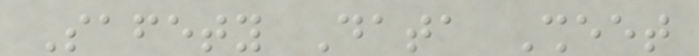Safety Data Sheet
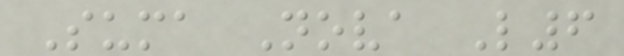Suma Nova L6
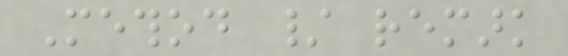Method / remark
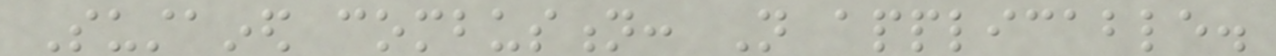Sustained combustion: Not applicable.
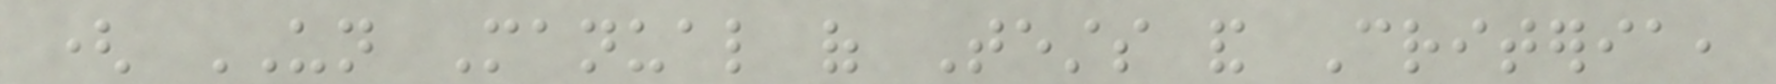( UN Manual of Tests and Criteria,
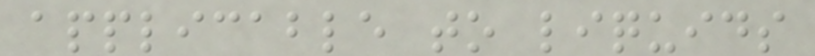applicable to liquids
